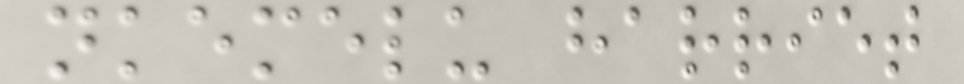nkemelu harriet
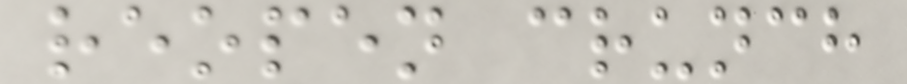reopen crunch
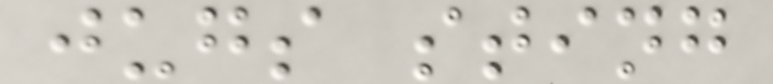jugs sting
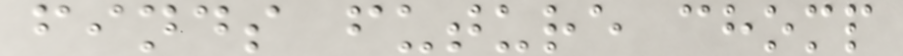finds future chomp
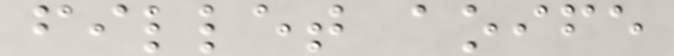fillet aoife
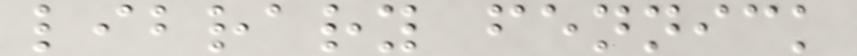library fennick
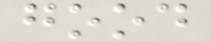good
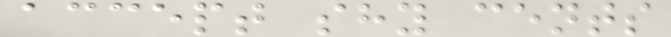accept shy cents
